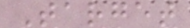Target
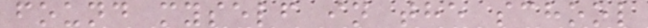found myself in the school
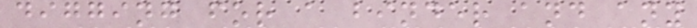digging for a binder and any
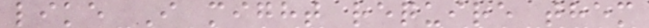like I might require them
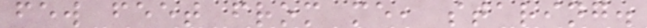few feet from me, staring.
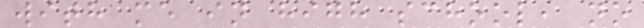with me in high school, no
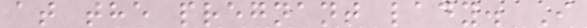at the pregnant lady. I
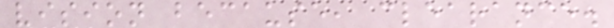vision because, clearance.
